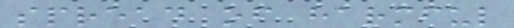spread of harmful
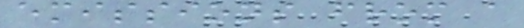emissions from a
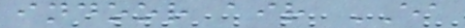indoor air EA
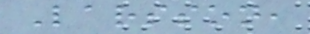Larsson,
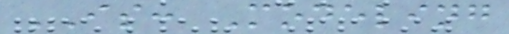IS: Modeling
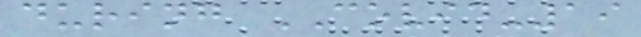during COVID-19
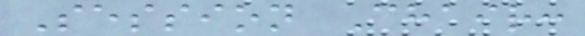Session Chair:
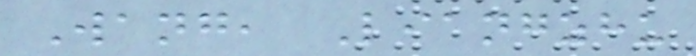Wang, Liangzhu
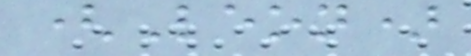(Leon)
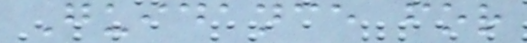Guidance for
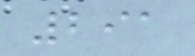291
